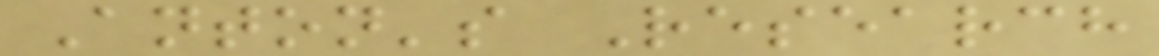Anton's Research
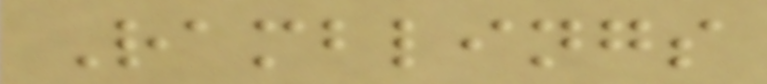Ramblings
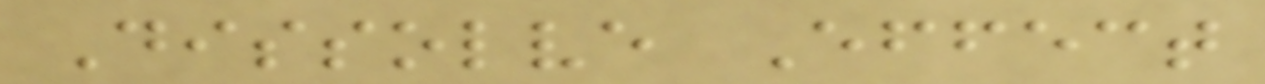Dissolve Effect
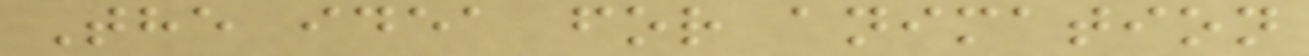The idea for animation
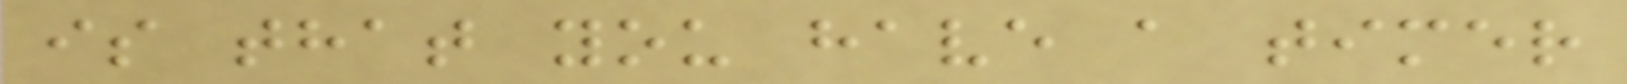is that you have a timer
